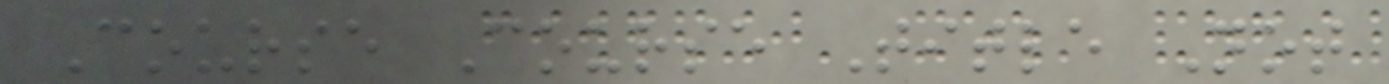Course Course Title Not
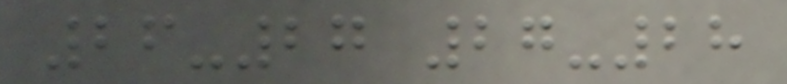26-27 27-28
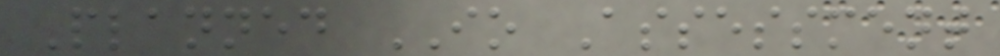Planned IO Assessment
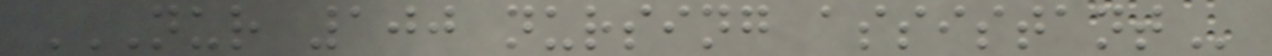NUR 100 NURSING ASSISTANT
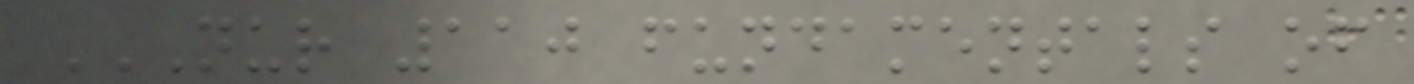NUR 110 FUNDAMENTALS OF
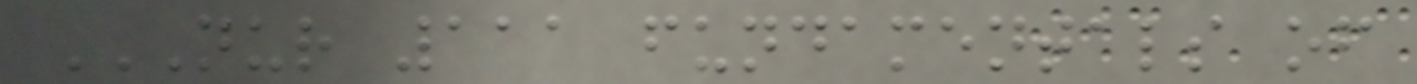NUR 111 FUNDAMENTALS OF
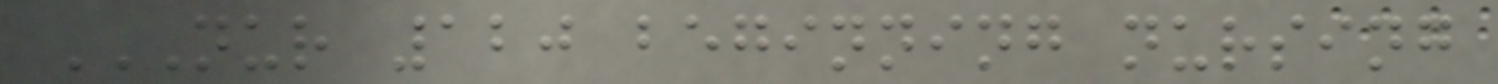NUR 120 BEGINNING NURSING
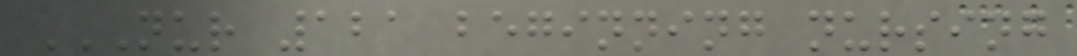NUR 121 BEGINNING NURSING
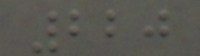220
